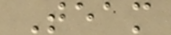Team
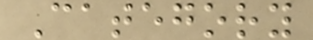Category
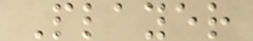Player
